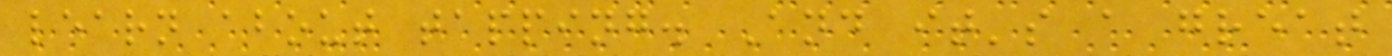learn about tapping. And it's a great
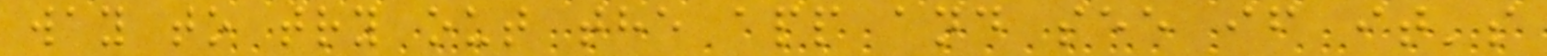way to try out the app and see if it's
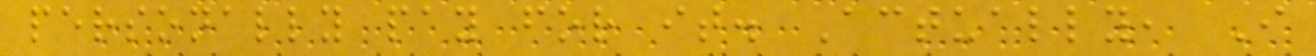personally pay for it. Actually, I
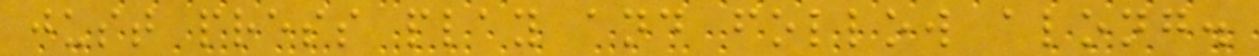just press play and follow along.
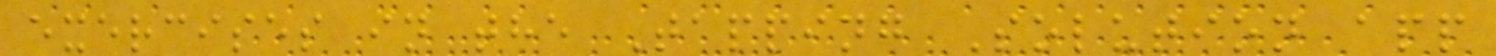exercises in the Tapping Solution app
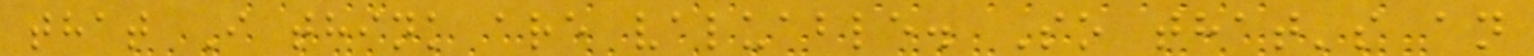that I think are valuable. So that's an
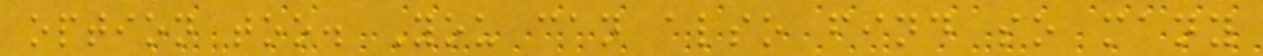option too. You can also find so many
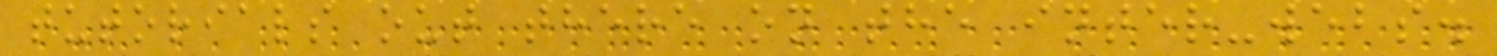tutorials out there on the inter-webs.
